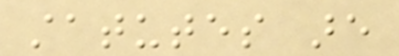statutes are
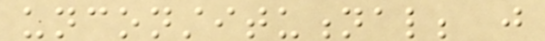unconstitutional; just
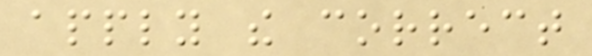apply the correct
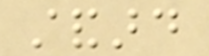standard
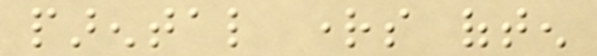parental rights often
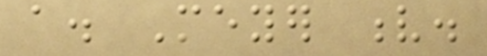a. Meyer v.
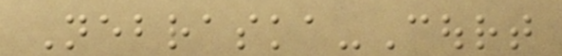Nebraska-Court
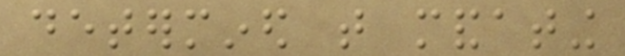determined that mandating
